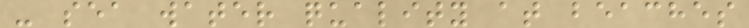- sea water quality at beaches
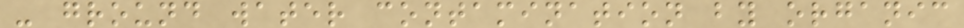- ground water contamination by organic
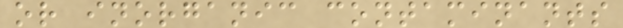or inorganic contaminants
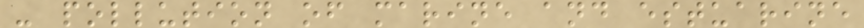- pollution of marine and estuarine
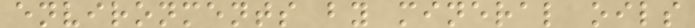environments by mineral oils
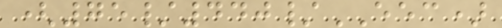(75/440/EEC)
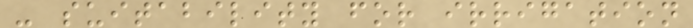- suitability for irrigation
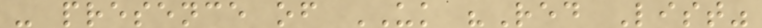- presence of UK "Red List"
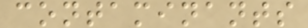contaminants
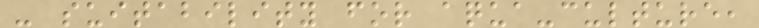- suitability for aqua-culture,
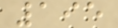195
